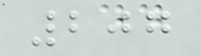207
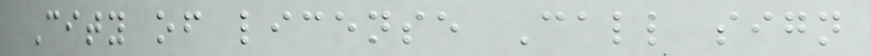City of license Call sign
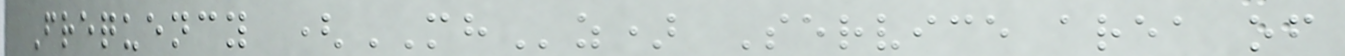Frequency (MHz) Service area of
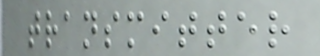transmitter
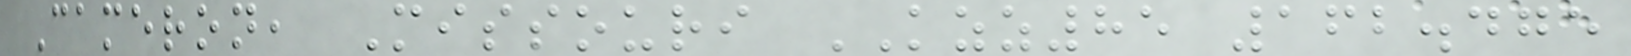Cameron, Missouri KZZ85 162.475
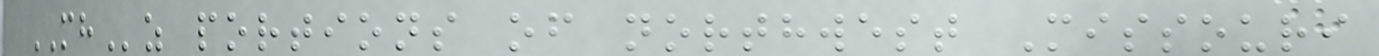MHz portions of northwest Missouri
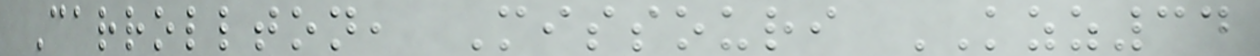Carrollton, Missouri KZZ34
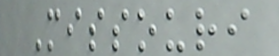Missouri
